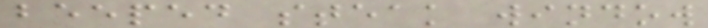beeped steak window
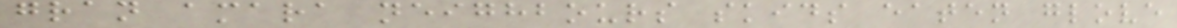gran amara neighbours skids eaten glove
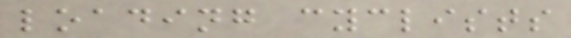loading cyclists
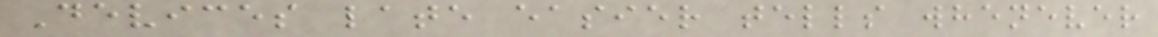Devices late easier tells whenever
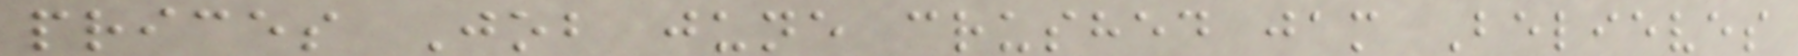prices Job june crushed jam Believes
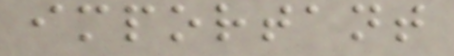important
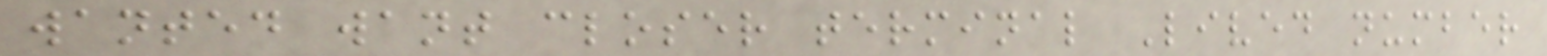wanted want closer terminal Lived number
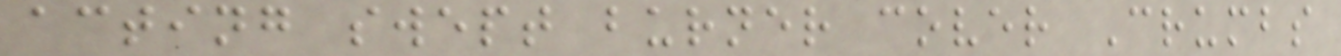acting swept burner cover Crumbs
